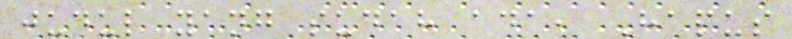judul yang sudah ada, Hapus
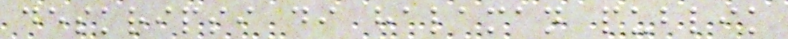deskripsi di halaman publik
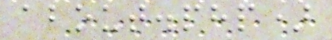about.php)
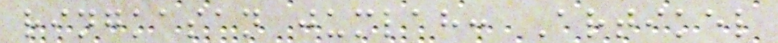ringkasan jumlah: Artikel
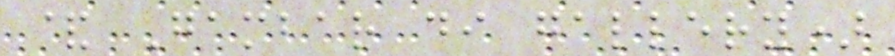& Gambar di gallery)
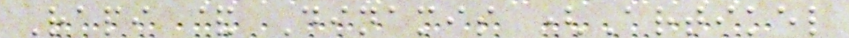Rapi & Dinamis (Artikel
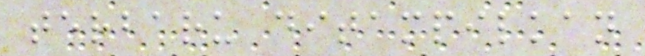terbaru ditampilkan
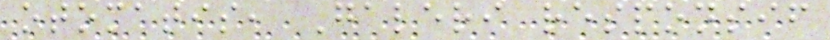otomatis, Galeri responsif
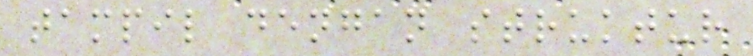tampil dengan struktur
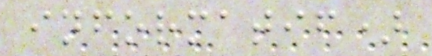informatif)
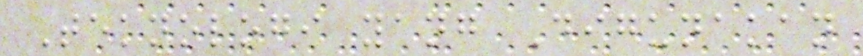Teknologi yang Digunakan
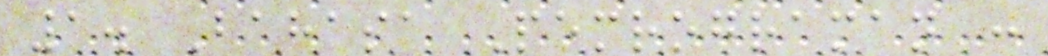1. Bahasa Pemrograman :
